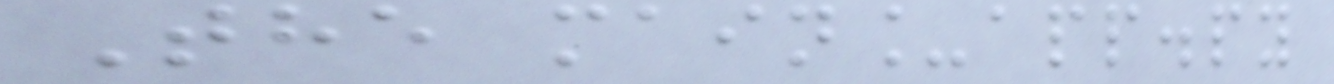The main_app.py
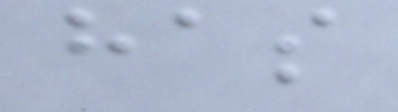has
